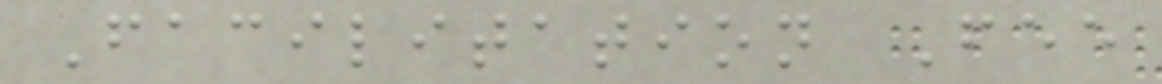Facilitation Fee
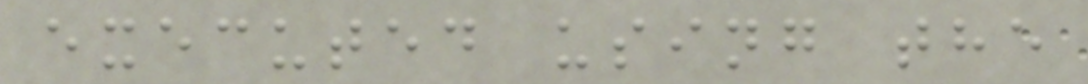executed using the
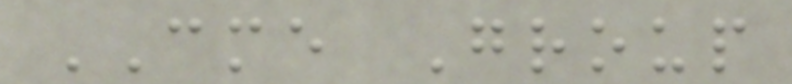CME Group
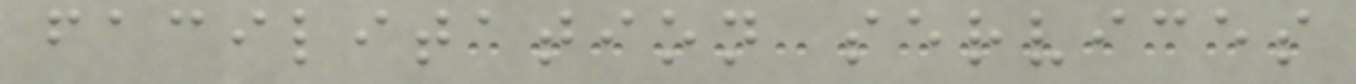facilitation services
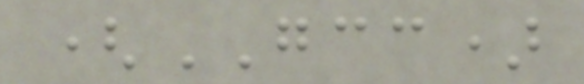(GCC)
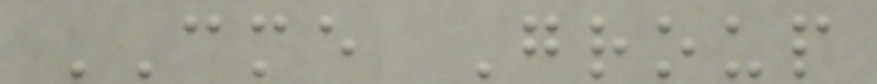CME Group
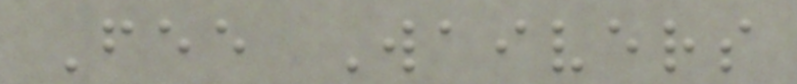Fee Waivers
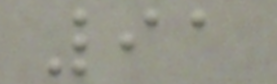91
